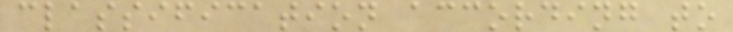classification according to
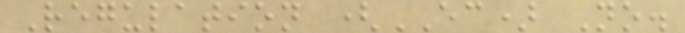Regulation (EC) No.
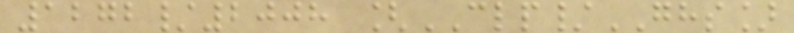1272/2008 [CLP/GHS]
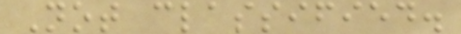Not classified.
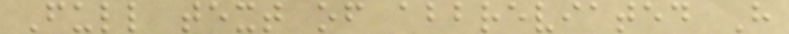Full text of abbreviated H
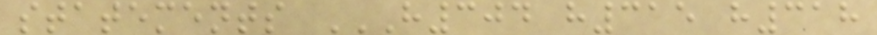statements H304 H315 H318
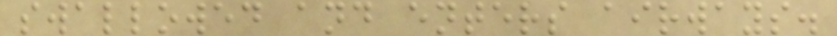swallowed and enters airways.
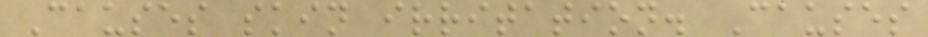Causes skin irritation. Causes
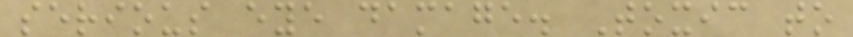serious eye damage. Toxic to
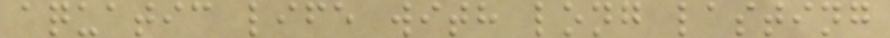aquatic life with long lasting
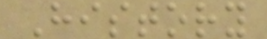History
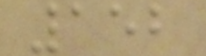152
